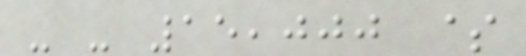- - 15,000 $
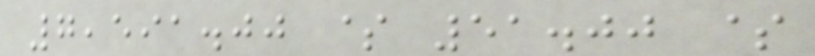7,591.00 $ 51.00 $
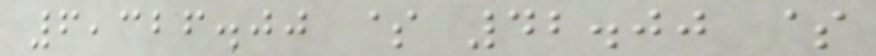6,326.00 $ 42.00 $
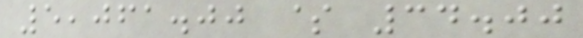5,061.00 $ 34.00
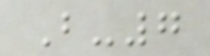B-7
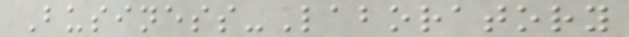Business-Laboratory
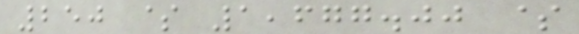250 $ 1,677.00 $
